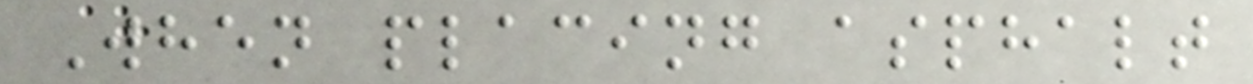When placing asphalt
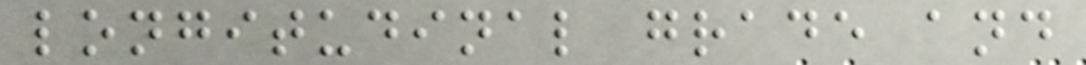longitudinal grade and
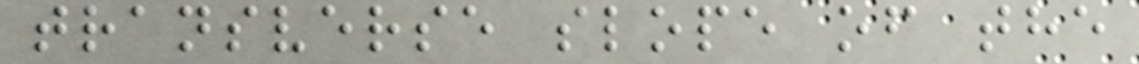transverse slope of the
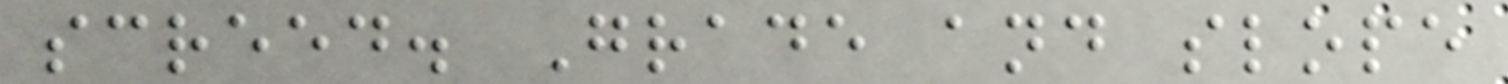screed. Grade and slope
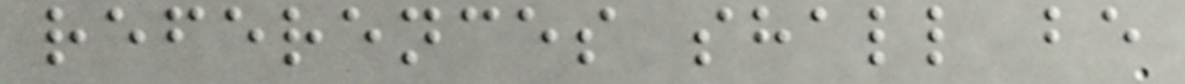references shall be
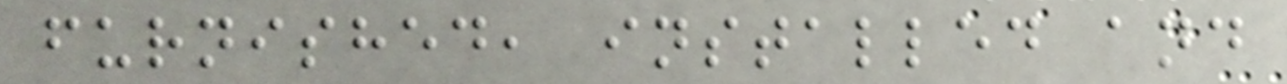furnished, installed and
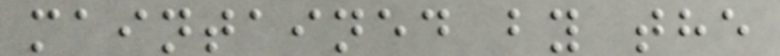maintained by the
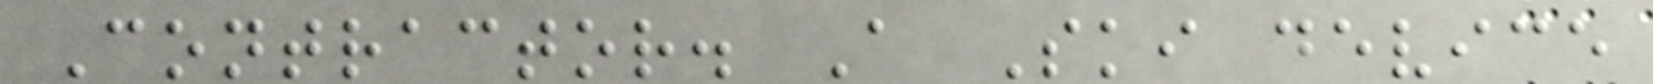Contractor. A Ski device
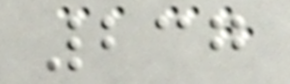237
